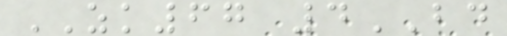ZK67 4BD
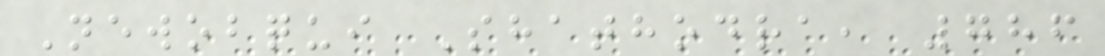Newobqui Shathodra, 786
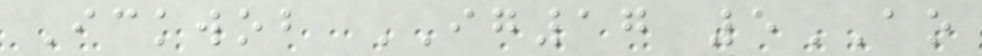Ickwob IG17 5AO
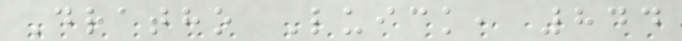Dratho Luick, 844
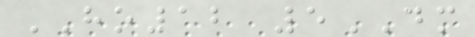HO12 5DM
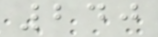240
